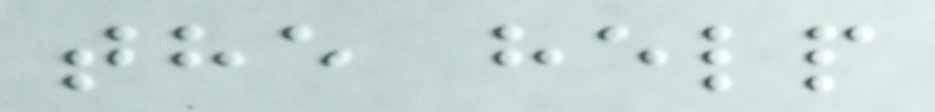the help
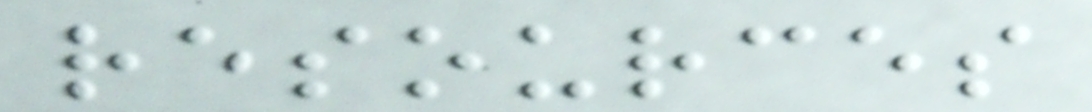resources
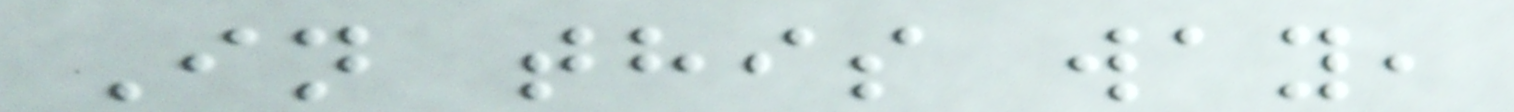In this way,
